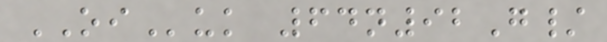OIuk 64n92G/
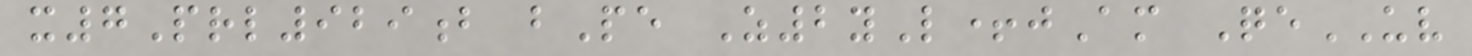x7Prl929b bPe Z2yL+jAm QeUV
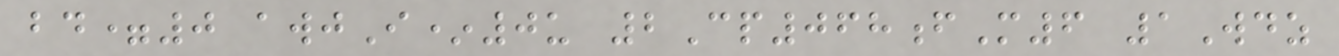bd=0 awjI*0u 2Cp068fM6 1Wdz
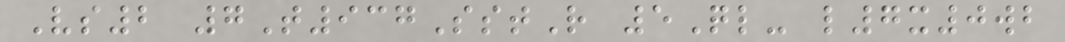Vs2 7T937SstR 5Ql- l7x0wb
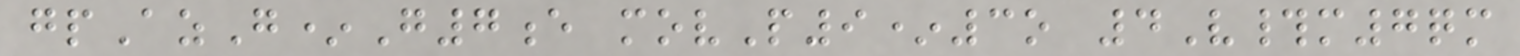gpAzG*G7e movP9*3o 4V#m7qm
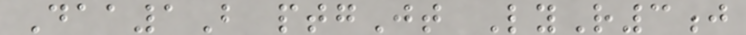Daa1B ptgJt LyR3j
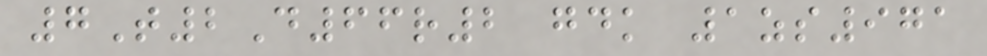7T2D66r2 gdk 1zs971
